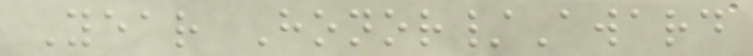Year Honor/Award
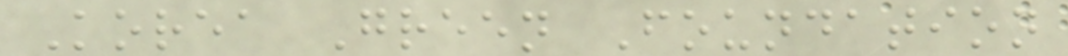Korea Green Foundation
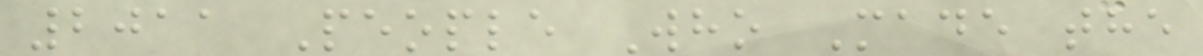2011 People Who Made the
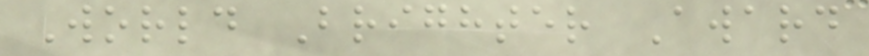World Brighter Award
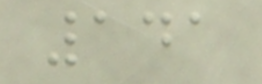141
